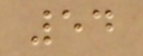54
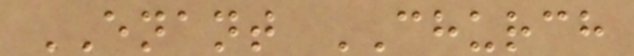ENANT CHURCH
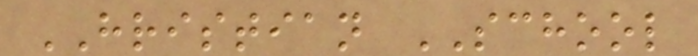HRISTIAN SCHOOL
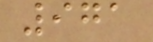971
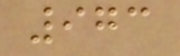973
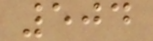504
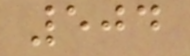504
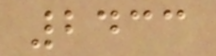2433
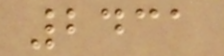2431
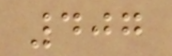407
